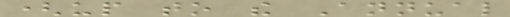(up to the Annual
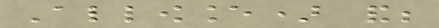Allowance) and;
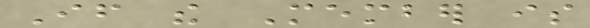If the Member is
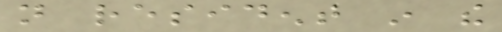not resident in the
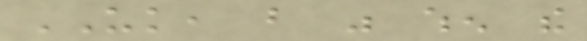UK, but was when the
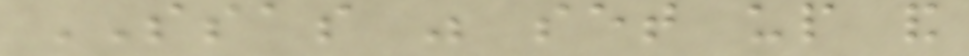SSAS was set up and
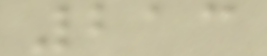213
